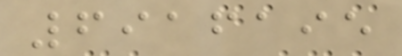6916195
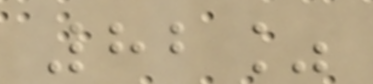82%
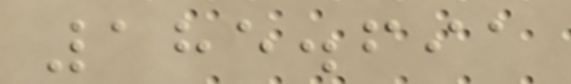185.691
